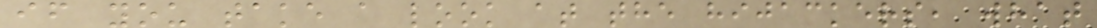if you take a look at the hijackers, what
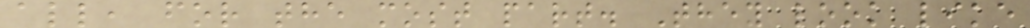all, for the most part. They look like
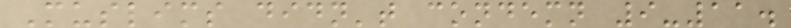Muslims didn't condemn 9-11.
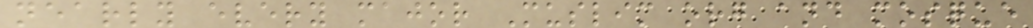nearly every major Muslim org and mosque
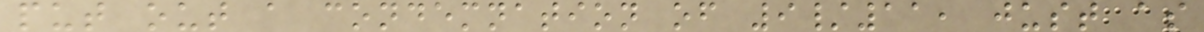put out a condemnation of 9/11, just as
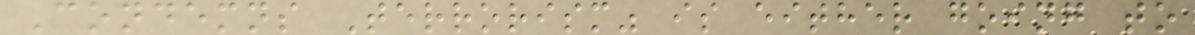Condemns Terrorism" is either going to
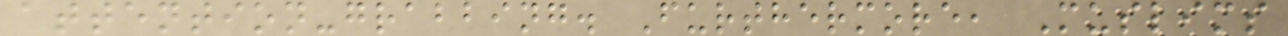attention-grabbing. Furthermore, Muslims
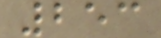253
